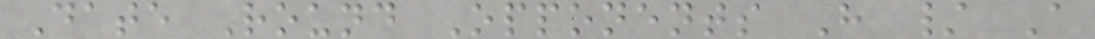Date Round Opponents H / A
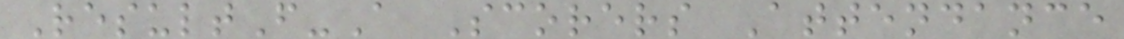ResultF-A Scorers Attendance
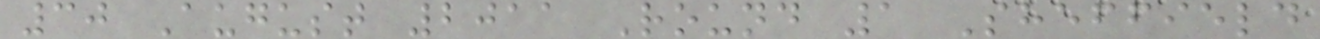30 August 2011 Round 1 Sheffield
